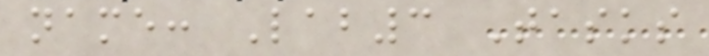name: Lab3 Tasks
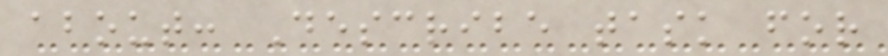about: Describe task for
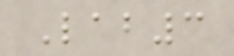Lab3
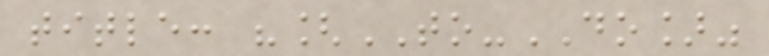title: "[TO-DO]"
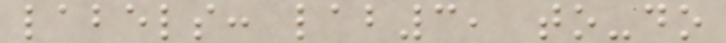labels: lab3, to-do
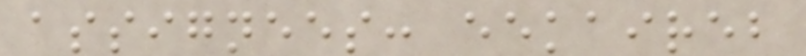assignees: eekaireb
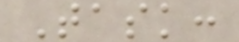Task:
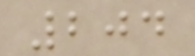204
